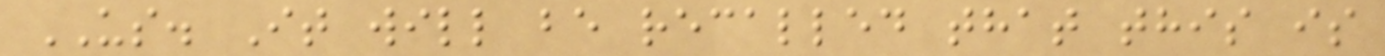US. It will be recalled that this is
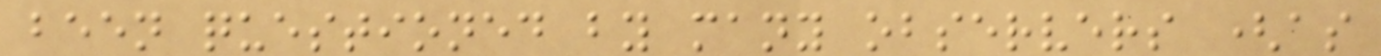been questioned by many observers (as
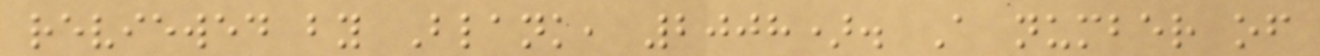reviewed by Blank, 2008). A number of
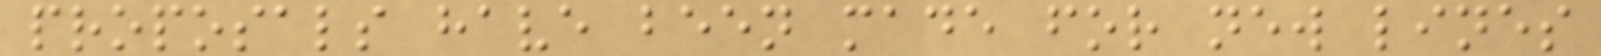proposals have been made for new lines
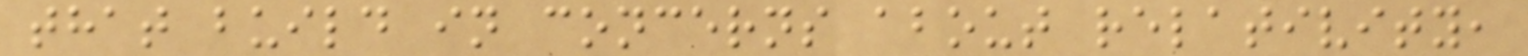that build in concerns about relativity,
